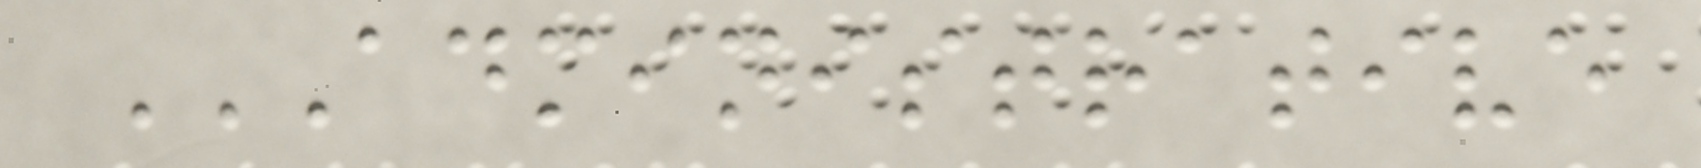ADMINISTRATIVE
